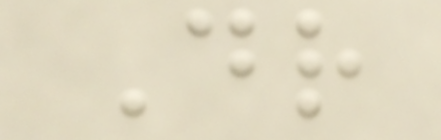Dr
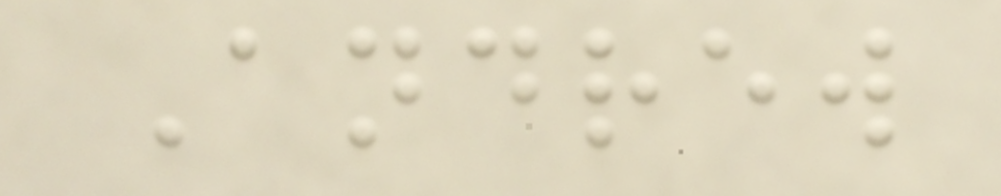Andrew
